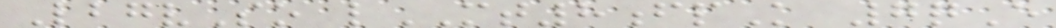LbgvSo lMT8fpK 7qE
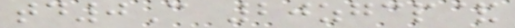td0C 20zgcp&
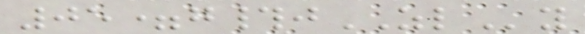05=g#jZLy
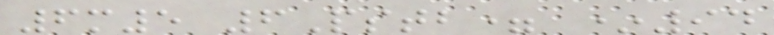6m5 6Pstb= *94
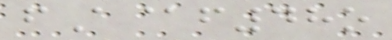fA@f48o
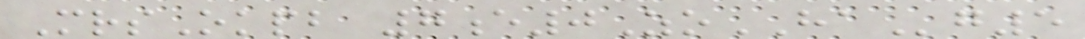MrsOkpb 7e0ZoHAg5
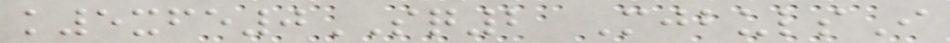k5xfe0SQ2 MjbulsI
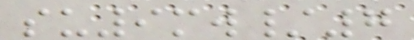su9mw/7
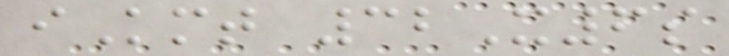iKmt 32X6s
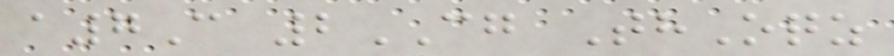a7C 2CG ThOqz
